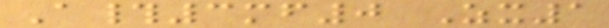A#3mf0 Zx1
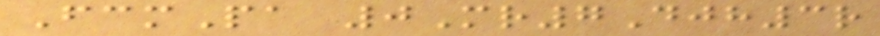FcmPa 0Mr7Djh3r
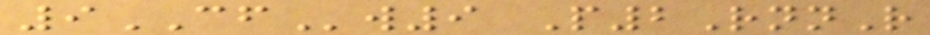9CFw9 P2RnnR
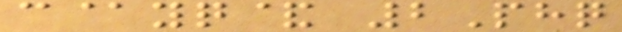c@yq& 2Phq
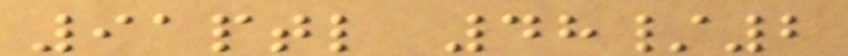91ptl 48/2
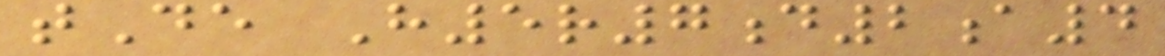tDe H5r7d2a4
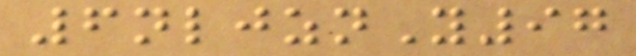6nljznY97
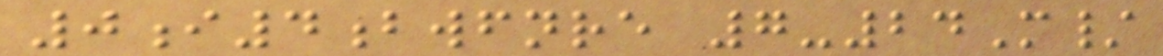0i4bwfnre 7-24M/
